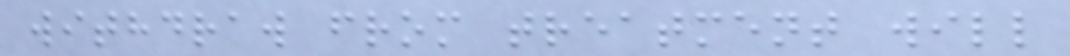withdraw from treatment will
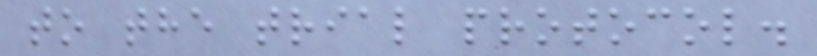to the trial protocol.
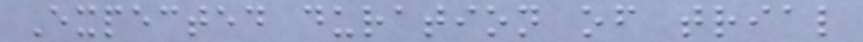Expected duration of trial
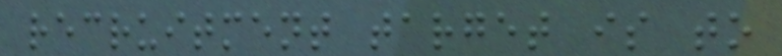recruitment target is to
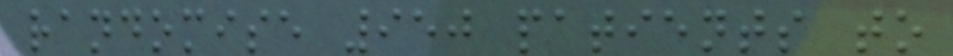randomise 950 patients to
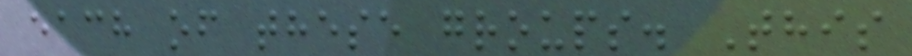each of these groups. This
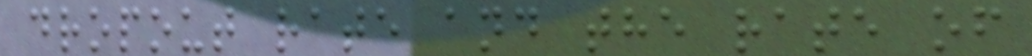dropout rate and the rate of
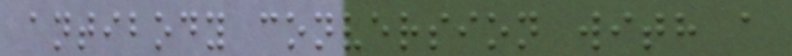antibody conversion with a
